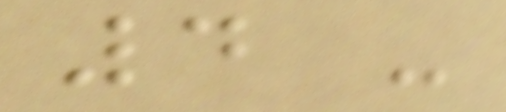4 -
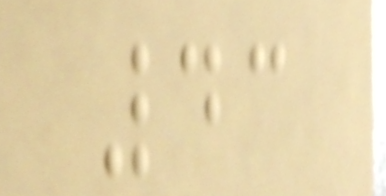43
